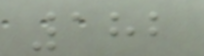182
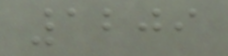1209
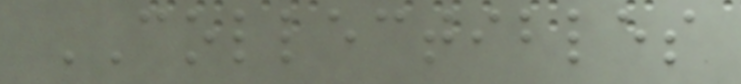COLLECTIBLES
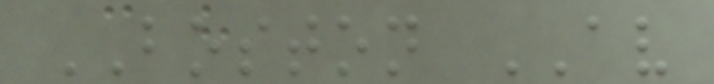BOSTON AV
